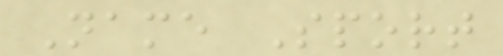Name Sport
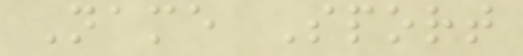Name Sport
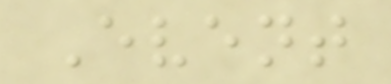Event
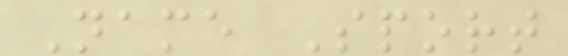Name Sport
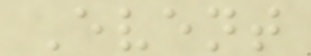Event
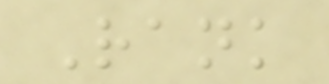Rank
